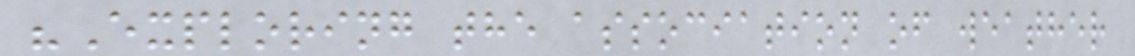"Exploring the association of weather
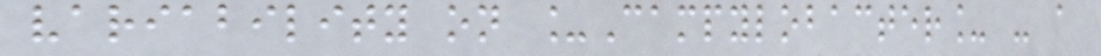variability on _Campylobacter_ - a
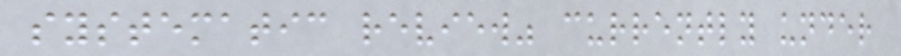systematic review" currently under
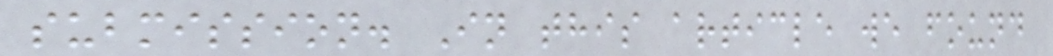submission. In this article we found
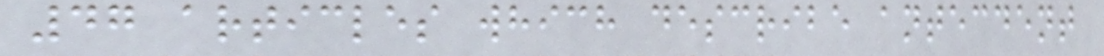47 articles which describe antecdent
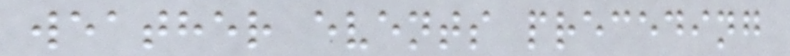weather events preceding
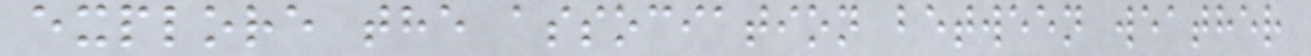explore the association between weather
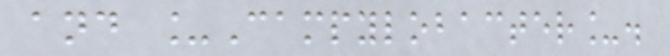and _Campylobacter_.
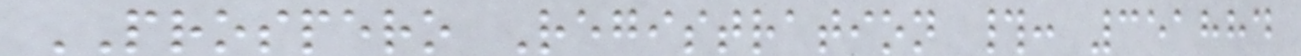PROSPERO Registration #: 351884
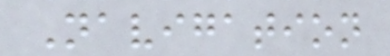Navigation
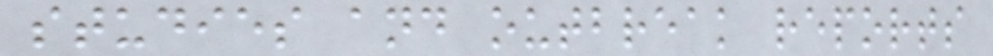studies and outbreak reports
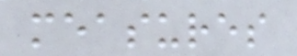measures
